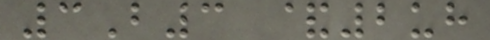3B3 &2uh
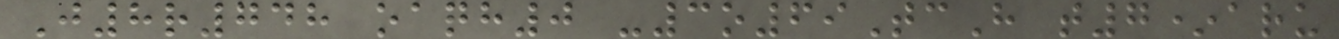J8r748 oaqh0 -3o69TcH t7*aru
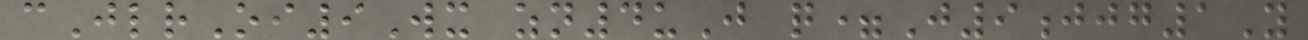cJlrOi9Wx zn4uJ q=J9jjg1Y
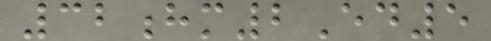32hm2Ed5
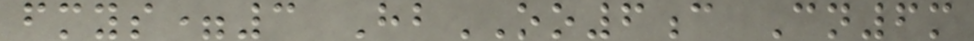fmys=3 HbOO6c Cn6m
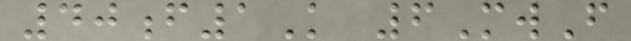40f1K 6MwF
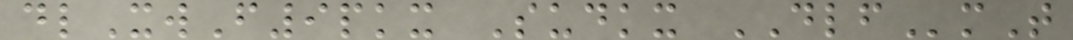dlXwF9pkx Sudkx DLFmT
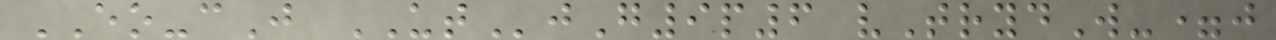EO-cJ UTjG9p6 vTrydW-=j
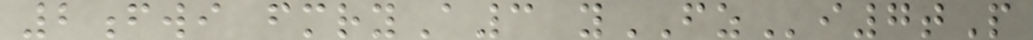2fwi fmryA3 yFZi7tP
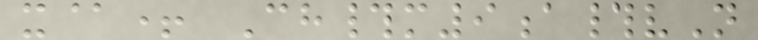x@+ Ch#m9a#vN
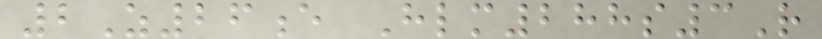2Z26e Hlm288s3R
